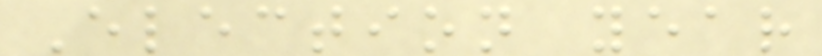Election year
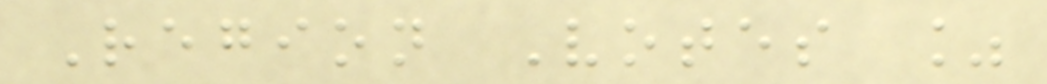Region Votes %
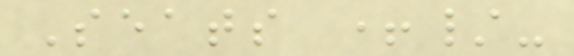Seats +/-
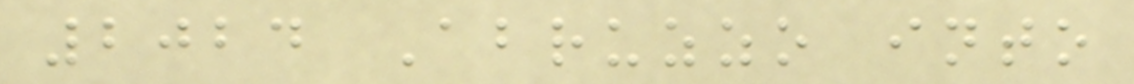2024 Abruzzo into
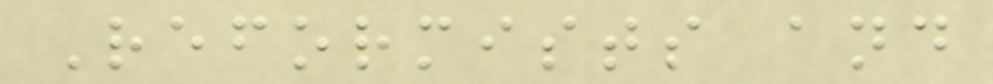Reformists and
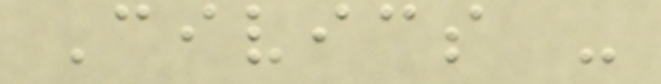Civics -
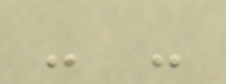- -
